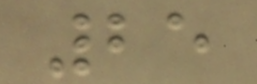25
